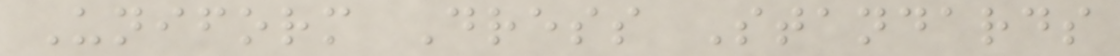Uniform Dress Standards
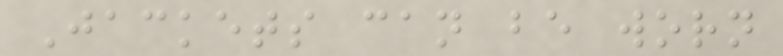Jackets can be worn
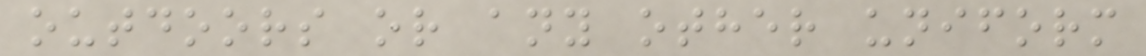outdoors or any other uniform
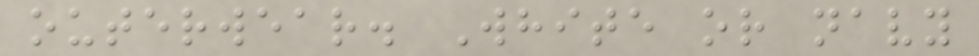outerwear. White or navy
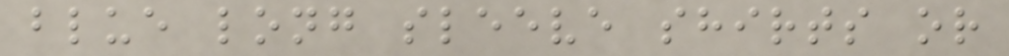blue long sleeve shirts or
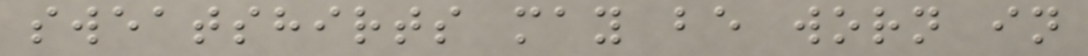sweatshirts may be worn in
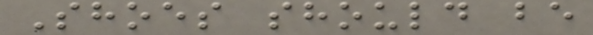Shoes should be
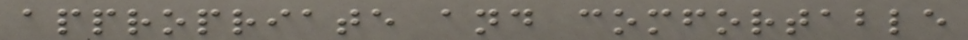appropriate and comfortable
